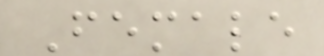Female
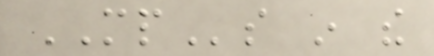MPs in the
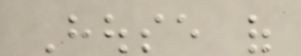House of
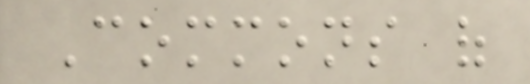Commons of
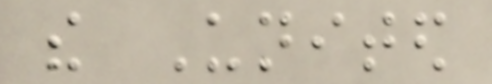the United
